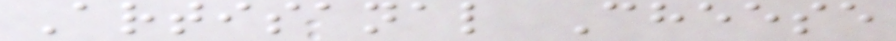Artisanal Cheese
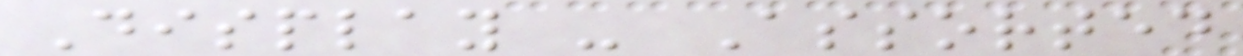Display - Assorted
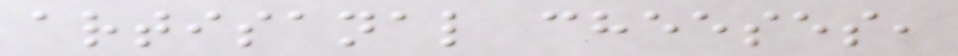artisanal cheeses,
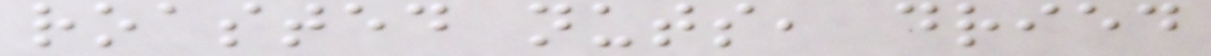roasted nuts, dried
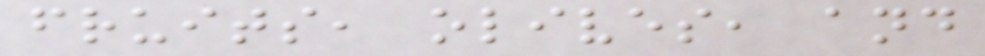fruits, olives, and
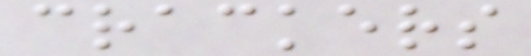crackers
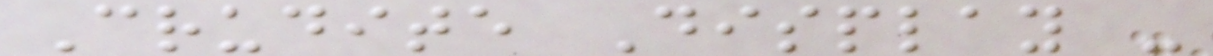Crudite Display -
